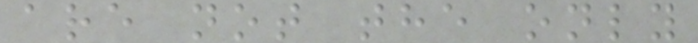are not the only
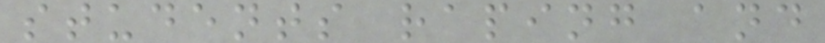students raping and
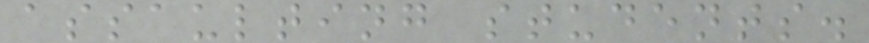assaulting students.
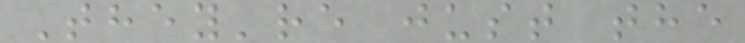They're just the
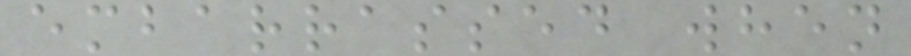embarrassed when
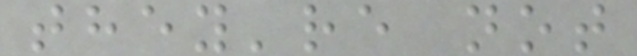they're not
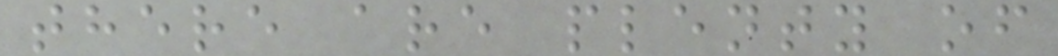there are plenty of
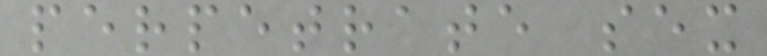perpetrate sex
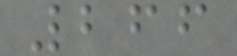266
